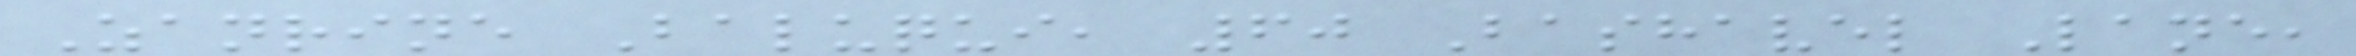Zanrine Baluqui, 60 Bashavel Lane,
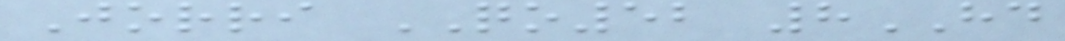Jorri QO52 8HD
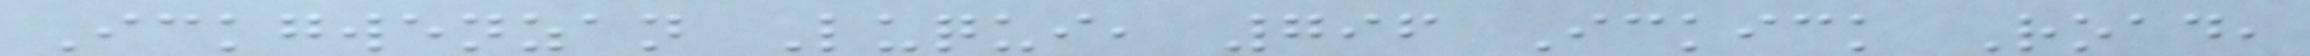Ickgwenzan Luqui, 796 Ickick Road,
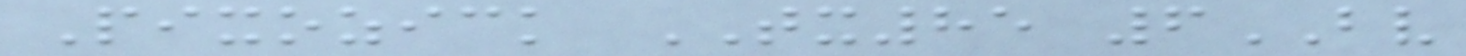Pixozick TX85 6BV
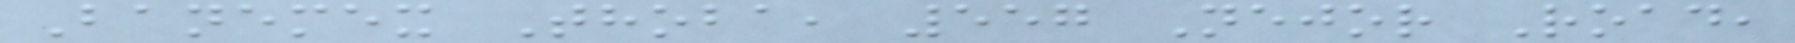Banemex Thoba, 557 Nejor Road,
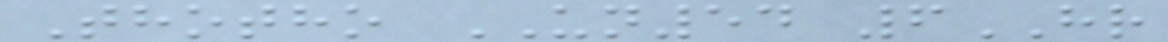Thotho UN54 6HR
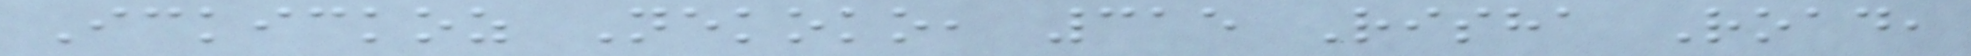Ickickoz Nekoko, 315 Risha Road,
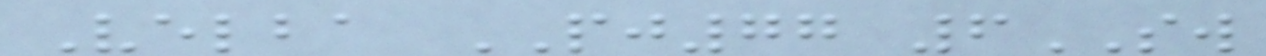Velba PJ77 6SW
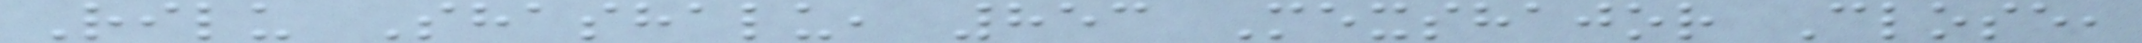Rilu Shashalu, 853 Mexshajor Close,
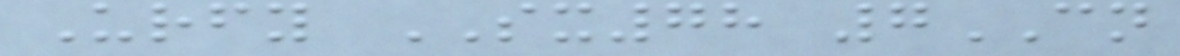Urfy SX78 7CN
